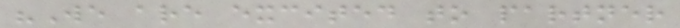"We are excited to partner
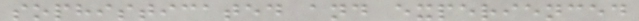sophisticated and experienced
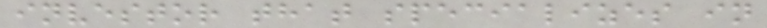investor that specializes in
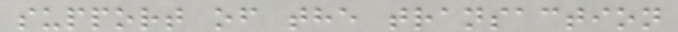support of the transaction
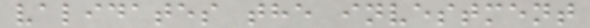validates the investment
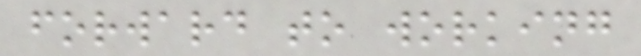forward to working
